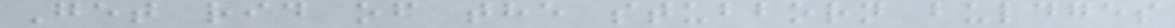Get rid of the stubborn buldges
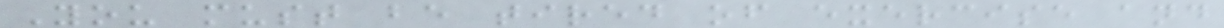You must be tired of exercise and
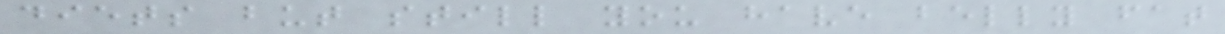diets but still you have belly fat
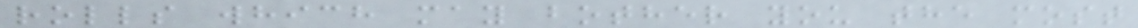rolls which may bother you the most
